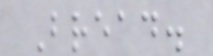Bread.
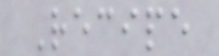Recipe
